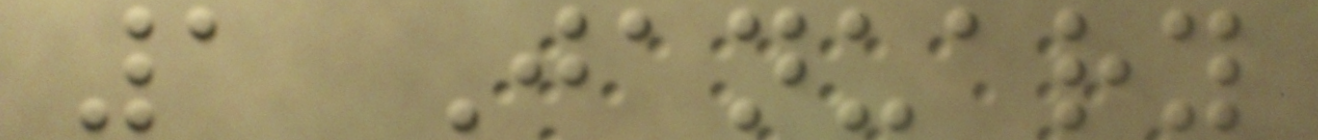1 January
